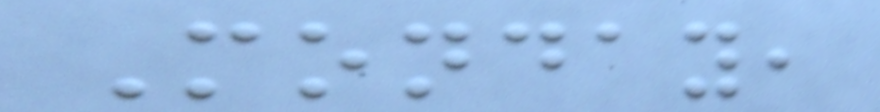Monday,
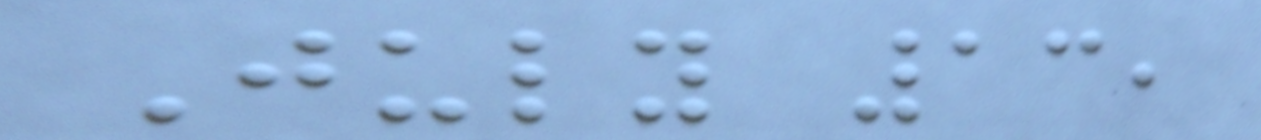July 13,
